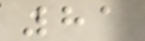81
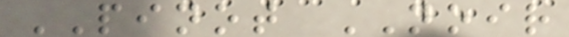PINOT NOIR
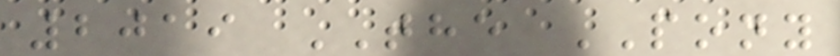2019 THE PONY
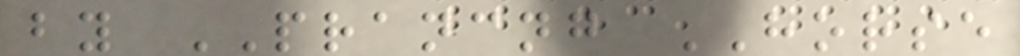by PRANCNG HORSE
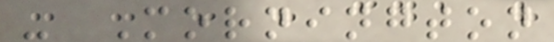- Mornington
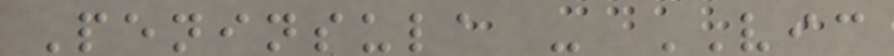Peninsula - VIC
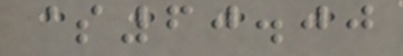$60.00
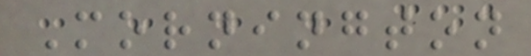Mornington
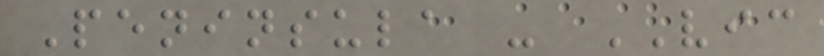Peninsula - VIC
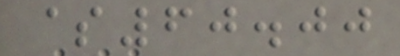$60.00
